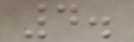4.
